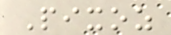Pixoz
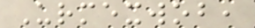Urmexwob,
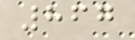867
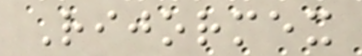Rijormex
